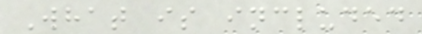What is included
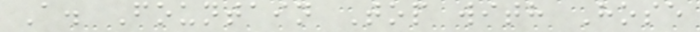A. Fountain Top with Hose
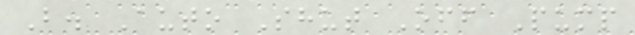B. Auto Shut Off Pump
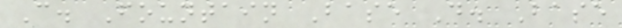C. Fountain Base D. Base
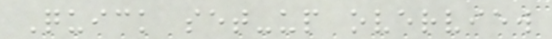Quick set-up overview
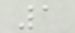1
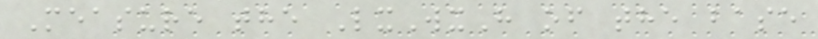Measure the LxWxH of the base
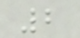2
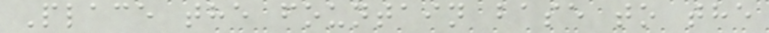Place the fountain base to the
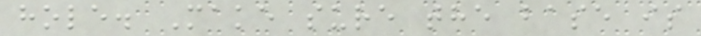hole. Make sure the base is
